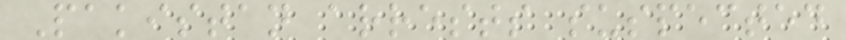Pakistan arrests suspected
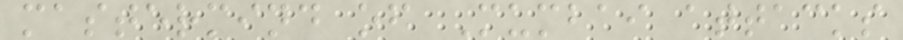mastermind of Mumbai attacks
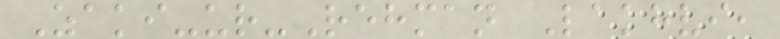Zaki-ur-Rehman Lakhvi,
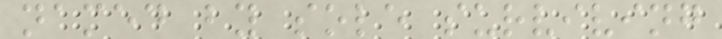named by sole surviving
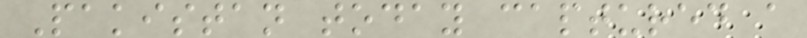Pakistan today captured a
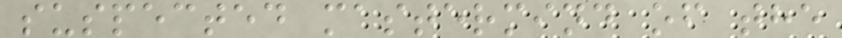suspected mastermind of the
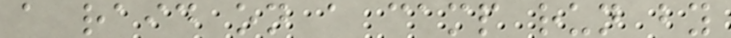a raid on a camp run by
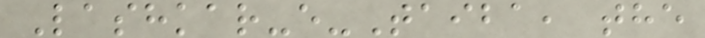Lashkar-e-Taiba, the
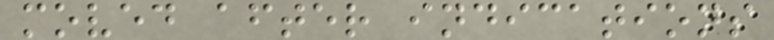moved after indications
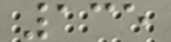135
